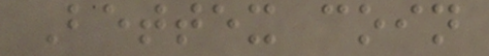Bettex coin
